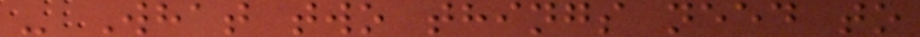- What two things need to
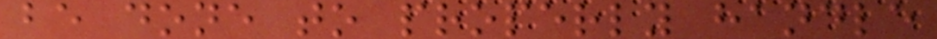be done to properly handle
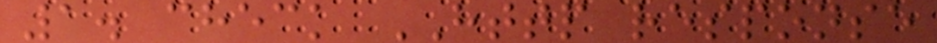1. check HTTP response
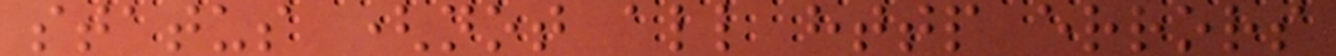status (not all http errors
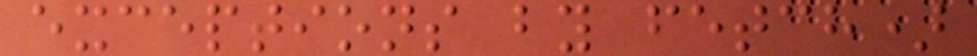exceptions by fetch)
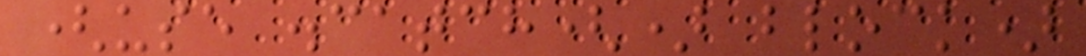(use .catch() block)
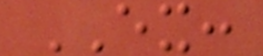EX:
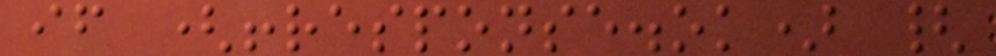if (!response.ok) {
